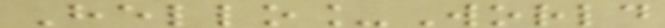Hello_World
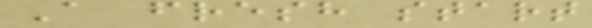A fresh start
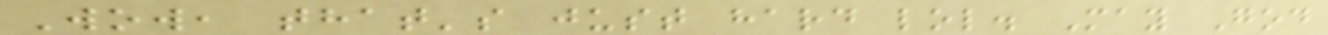Wow, that's just hard lol. May God
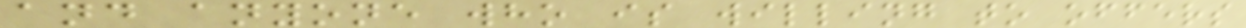and anyone who is willing to offers
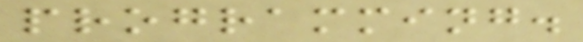programming.
